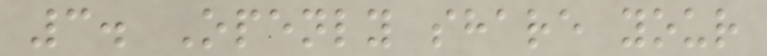3. Openly share your
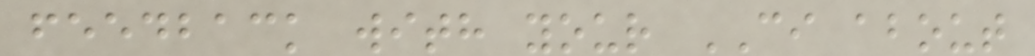feedback with your CI about
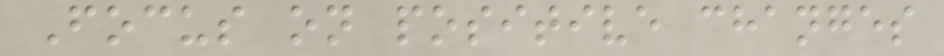Focus on positive changes
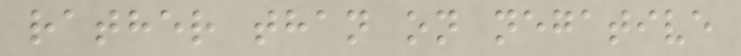rather than on negative
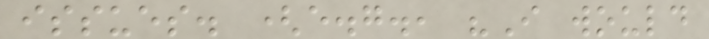issues. (e.g., "I would
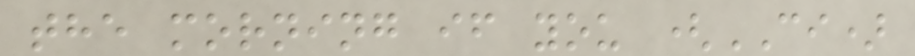the morning if you (CI)
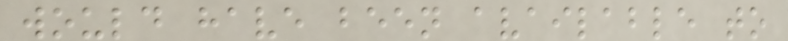would have been available to
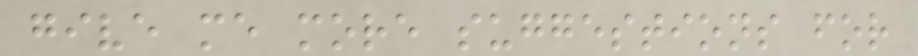give me more suggestions for
